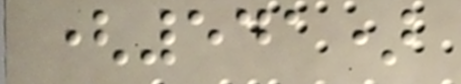(541)
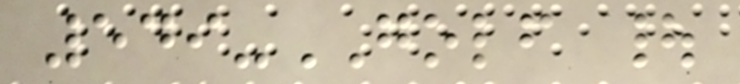549-GOLF |
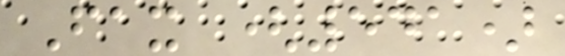Fax (541)
